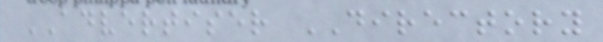ADVERTISER DIRECTORY
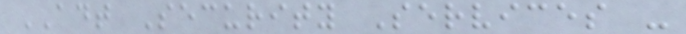ADT Security Services -
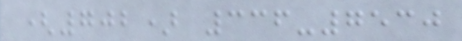(702) 336-7530
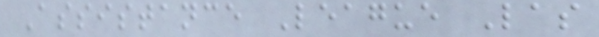Assistance League Las
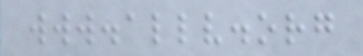www.allv.org
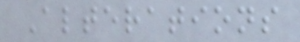Alterations
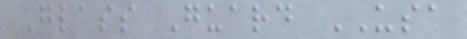Glass Guard USA
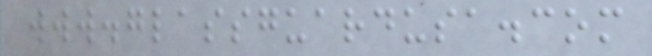www.glassguardusa.com
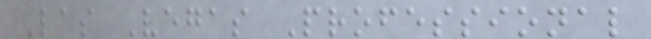Las Vegas Professional
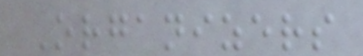Organizers
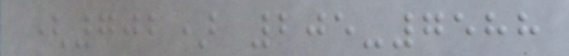(702) 205-7588
